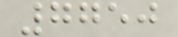7750
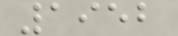1952
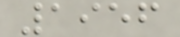1956
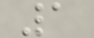1
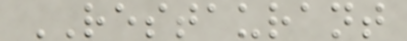RESTAURANT
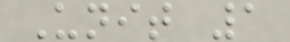Unit 1
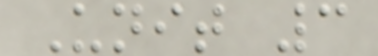Unit 3
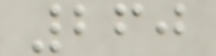260
